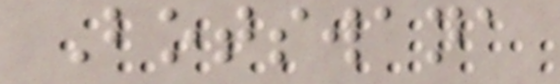Botswana
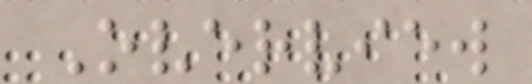Overview
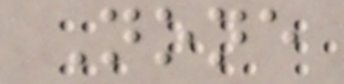None
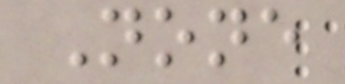None
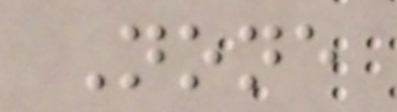None
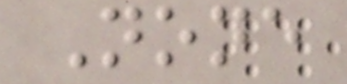None
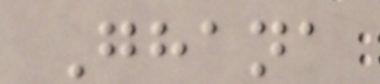Ghana
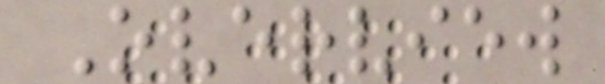Overview
